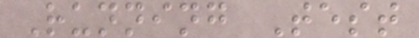Running Test
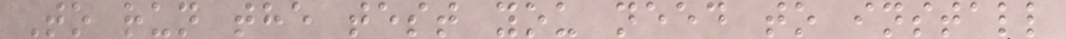To run the test you need to install
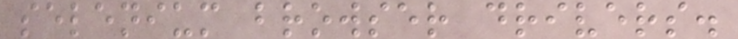selenium browser drivers.
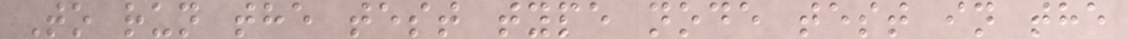To run the test type node test in the
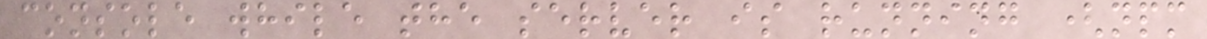console while the server is running (npm
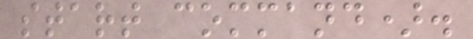start command).
